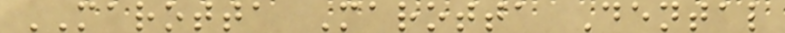MAROTTA Marotta Dental
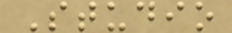Studio
